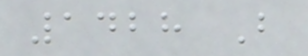1428 B
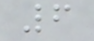6
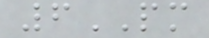6PM
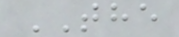THE
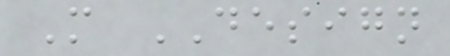M DESIGN
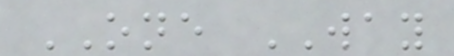ONE WAY
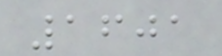1601
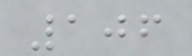106
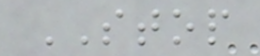STOP
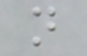n
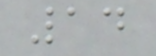14
